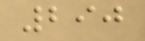290
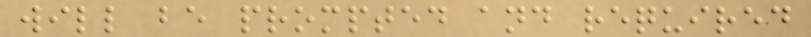will be prompted and required
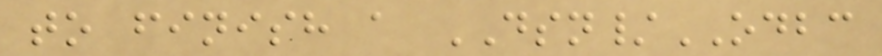to finish a DSN/ODBC
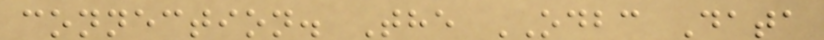connection. The ODBC Data
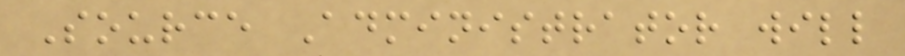Source Administrator will
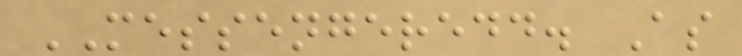MESSENGEREDD. As
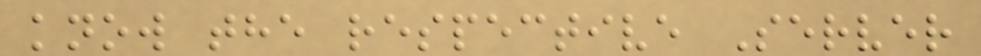know the respective Server
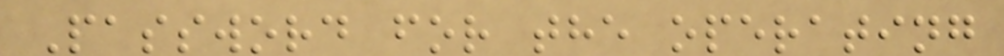Password for the operating
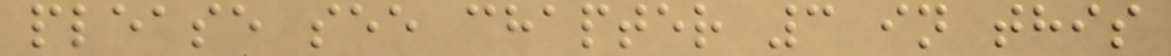please see chapter 3 in this
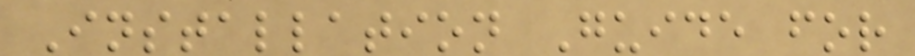Installation Guide for
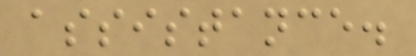assistance.
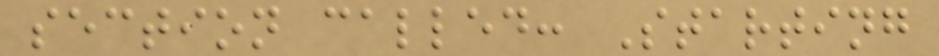section called: Starting
